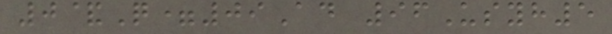0&Q=09Ad 96Usyh5
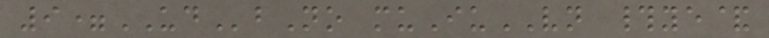9=UDbNo muIuVN #ye&
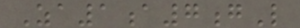Za1a7gL
